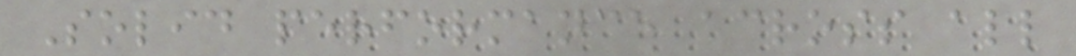Solid performance across all
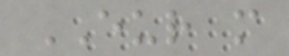EUR m
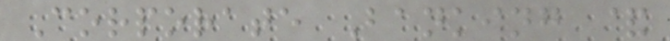Corporate Banking &
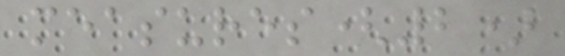measures(2)
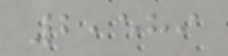2,589
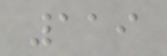119
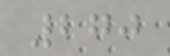270
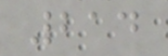214
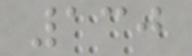130
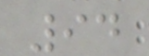94
